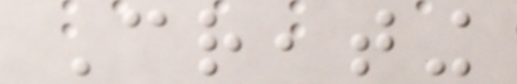Creating
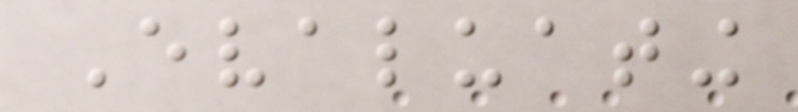Evaluating
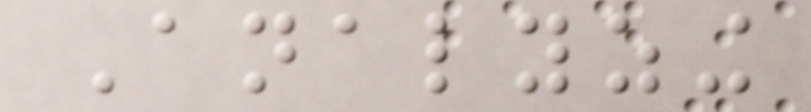Analyzing
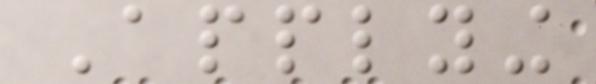Applying
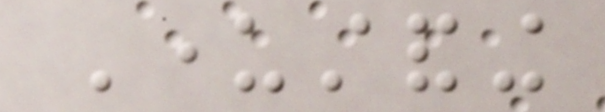Understanding
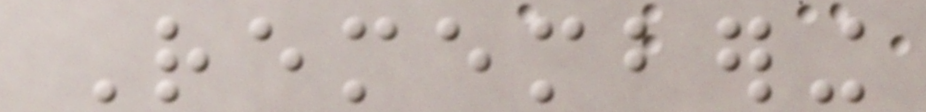Remembering
